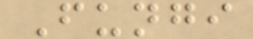Fungi
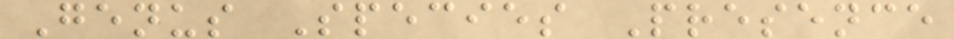Genus Species Presence
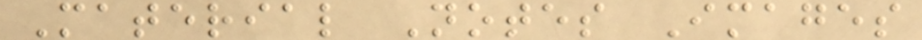Material Notes Images
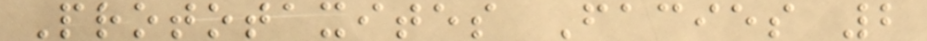Prototaxites Facies 2
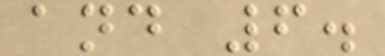and 6.
